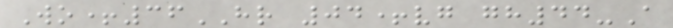Wo+36HR 04+vg gh44-A
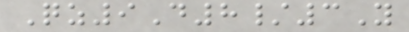Qz9D8/3Y
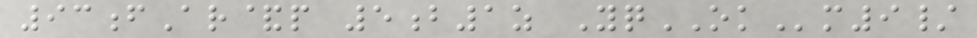93fAr&p 5b1z YqOKm9/
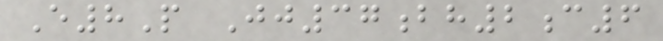E8P Jj37bh2c6
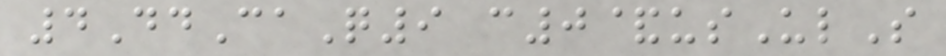4DdCaQ9 c0&usUlS
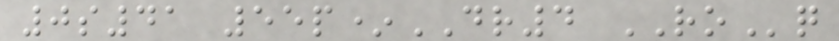0s41 55p*DR4 ROq
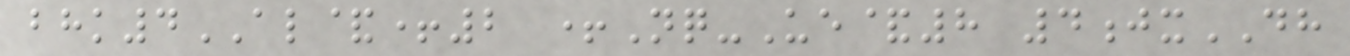bhk4AL&+2 +Nq-Ue&8 4jxDH
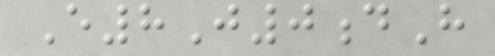E8J0dH
